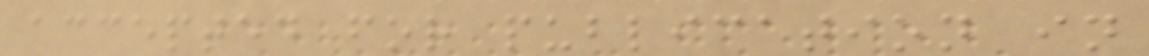accepted for publication in
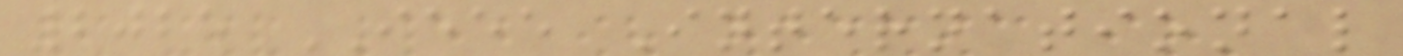2025 IEEE International
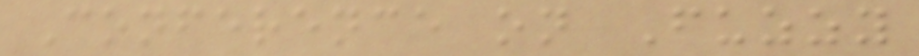Conference on Fuzzy
